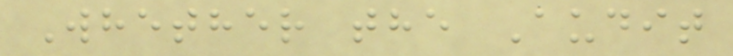Whether the Audit
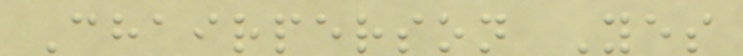Chairperson Yes
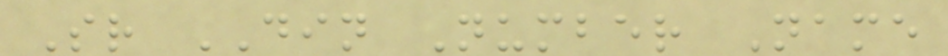Sr DIN Number Name
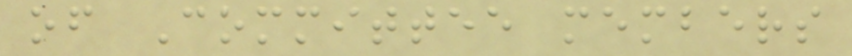of Committee members
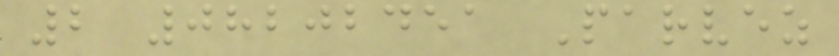2 08202451 Parvez
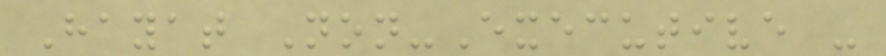Hayat Non-Executive -
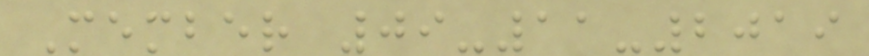Member 09-11-2019
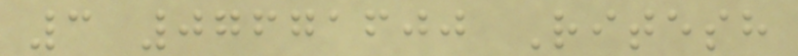3 07671600 Ritesh
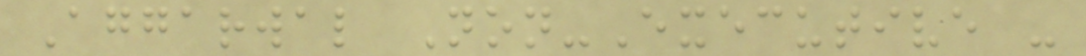Aggarwal Non-Executive -
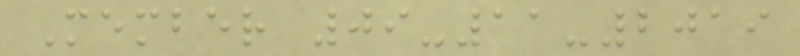Member 09-11-2019
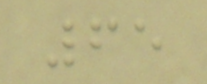65
